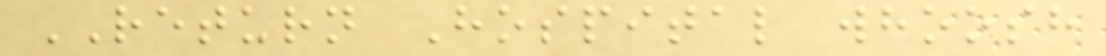RETURN Hospital whoosh
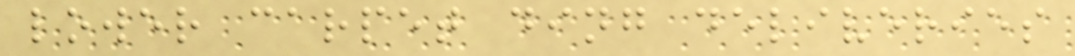lower carpet ding deliveries
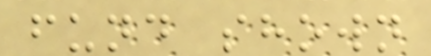fund shown
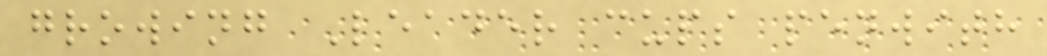growing Leader cups penwith
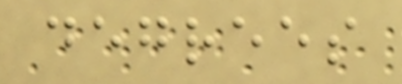degrees
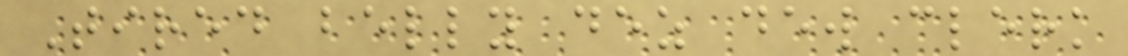Tired belly dez dew clerk
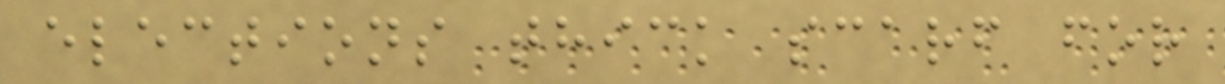elections thick scarf for
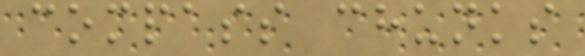compass chunks
